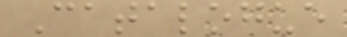Catalogue
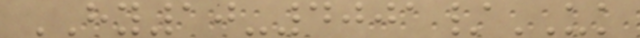HY10-4001/UK
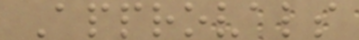Approvals
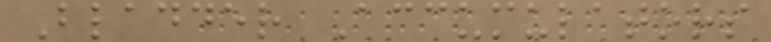Bladder Accumulators
